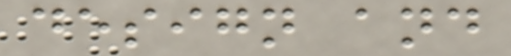design and
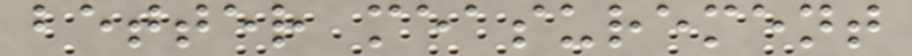better measurement
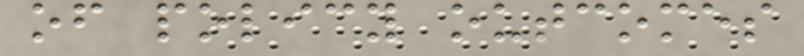of policy outcomes
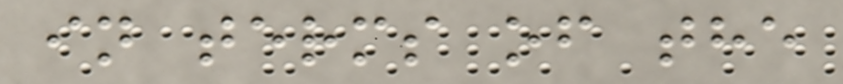in terms of the
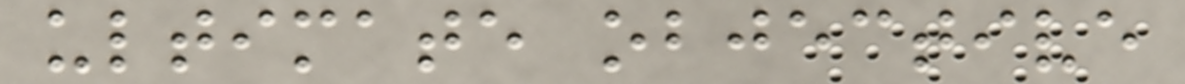ultimate objective
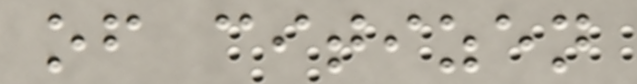of citizen
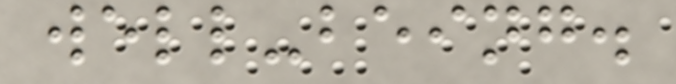well-being.
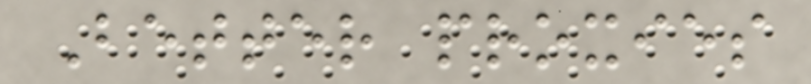Better proxies
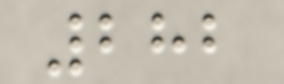282
